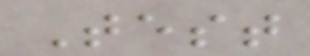Test
